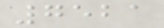7521
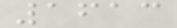1613
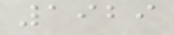1929
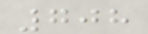708
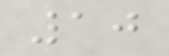10
